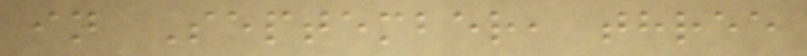in September, three
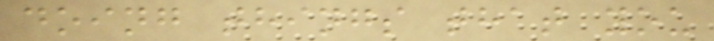doing things that you
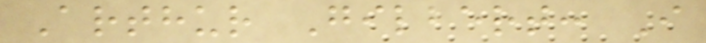Arthur Gilbert: I
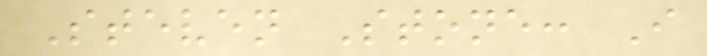Steven Stone: I
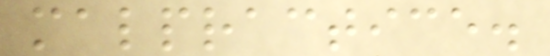malpractice.
